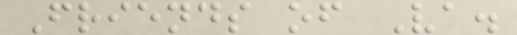Friends of Va.
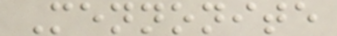Mennonite
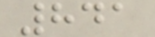841
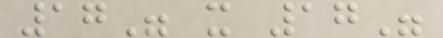17" x 17"
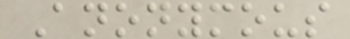Anonymous
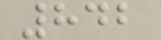842
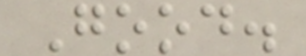Good.
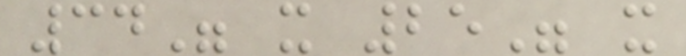34" x 25" x
